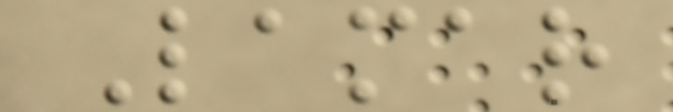Lamar
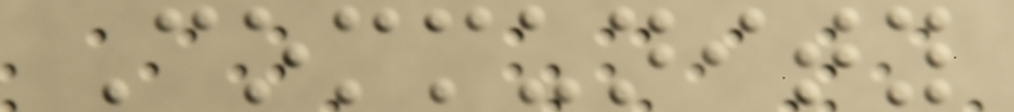Community
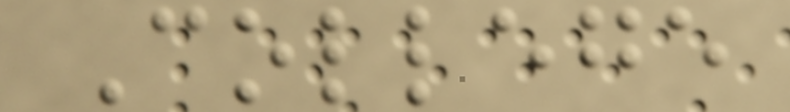College
